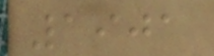1901
